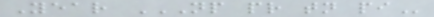Year NP PR TN PI
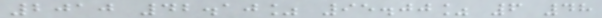2010 42.10% 95.00% 6 48
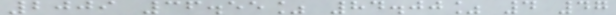2009 36.55% 84.00% 4 47
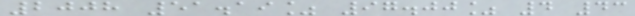2008 51.19% 97.00% 4 43
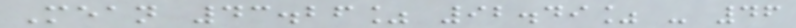Mean 43.26% 92.49% - 46
